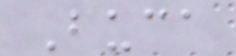Buca
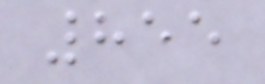855
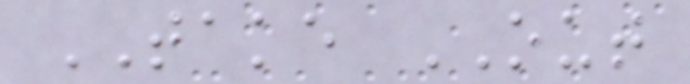TAKE OUT
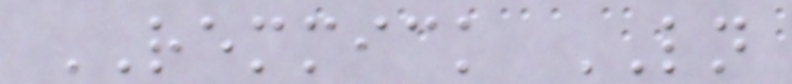REMMICK LN
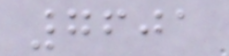7601
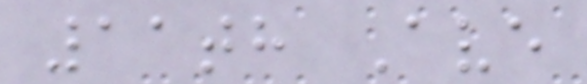11th Ave
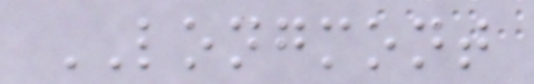LONGMONT
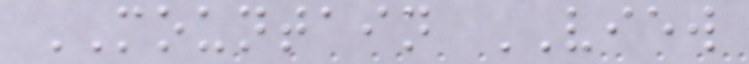MOUNTAIN VIEW
